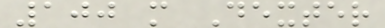100 m Dexter
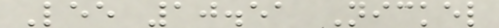Lee 10.51 Nickel
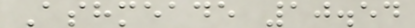Ashmeade 10.54
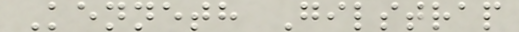Kenneth Gilstrap
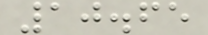10.65
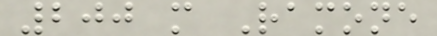200 m Ramone
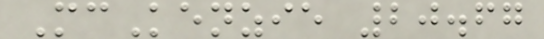McKenzie 20.67
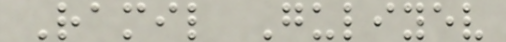Ramil Guliyev
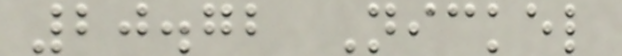20.72 Nickel
